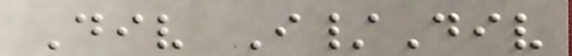Div I/Div
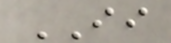II
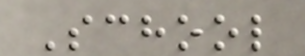School
